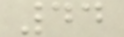44
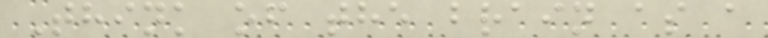Think of the brain as a
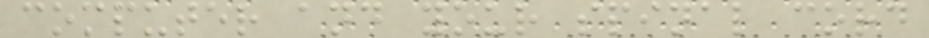computer and your spinal cord
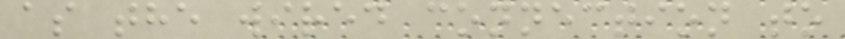as the wired connection to
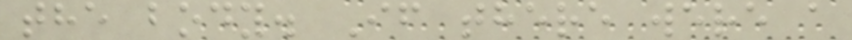the body. If there were a
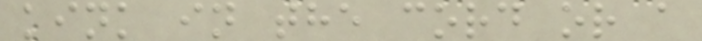kink in the cord or a
